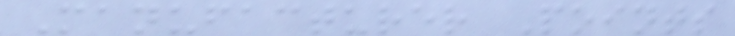Manufacturer Points
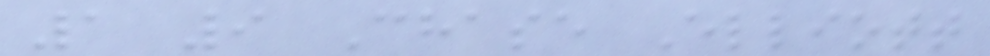1 9 Chase Elliott
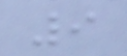9
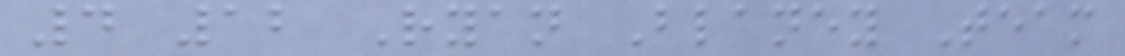4 12 Ryan Blaney Team
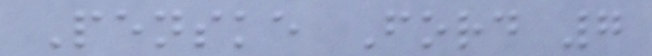Penske Ford 7
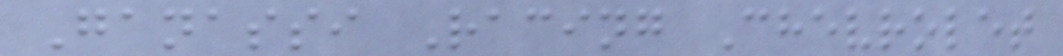Ganassi Racing Chevrolet
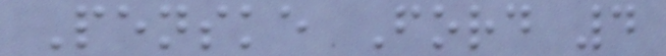Penske Ford 4
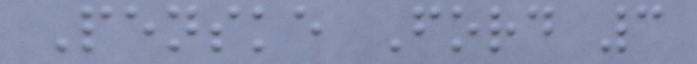Penske Ford 3
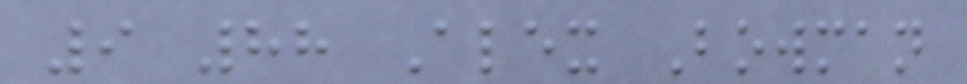9 88 Alex Bowman
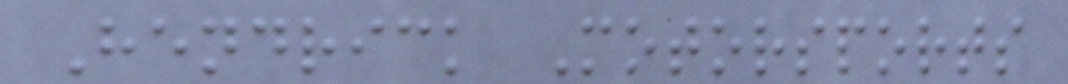Hendrick Motorsports
